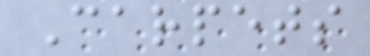Carpets
